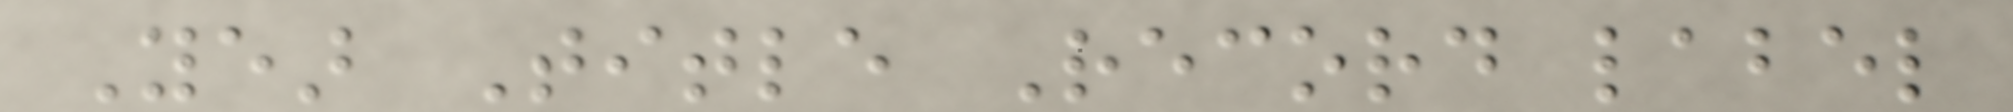Year Title Record label
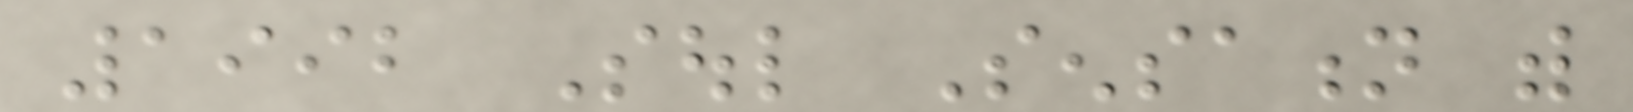1992 Soul Sensation with
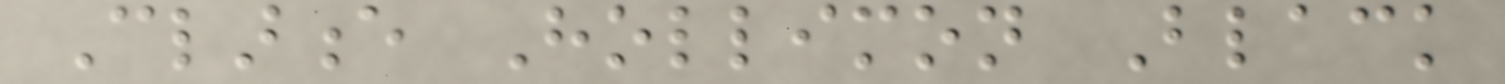Clarence Hollimon Black
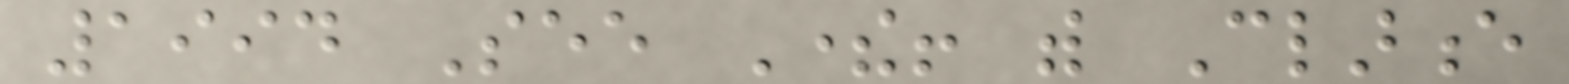1994 See There! with Clarence
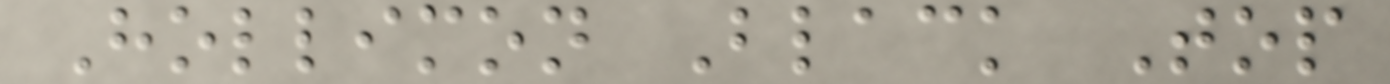Hollimon Black Top
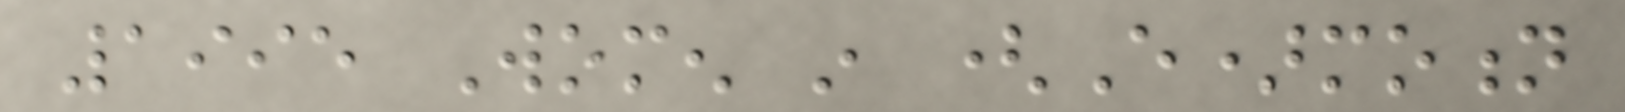1995 Women in (E)motion
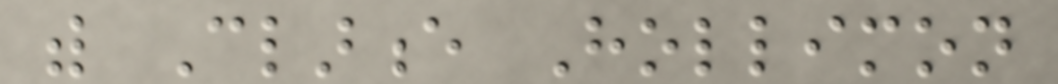with Clarence Hollimon
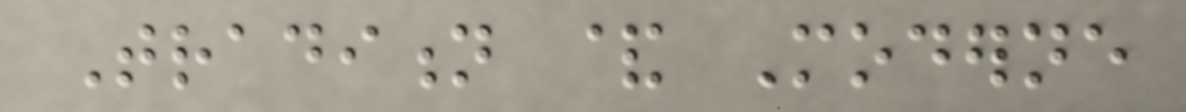Tradition & Moderne
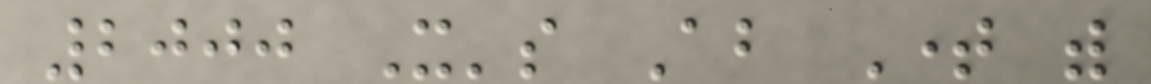2000 It's About Time with
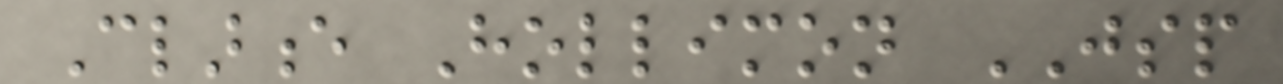Clarence Hollimon JSP
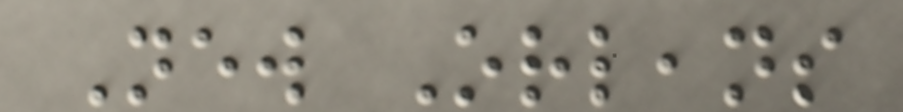New Orleans
